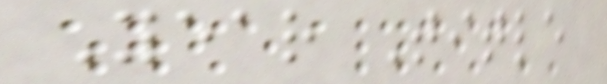Year Title
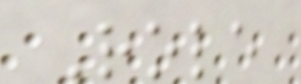Role
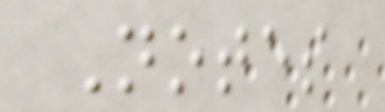Notes
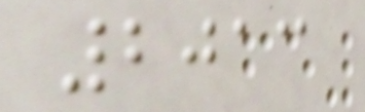2013
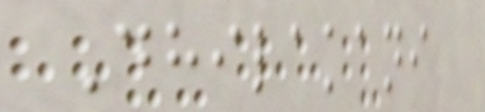Dhilakani
